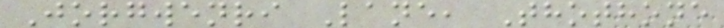Jorgwenri Lane, Thothone
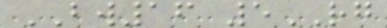BW16 5RG
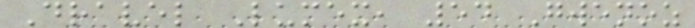Dravel Lumex, 54 Gwenoz
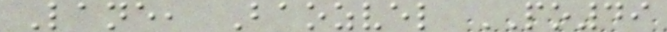Lane, Baozvel PO49
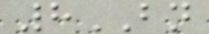8BN
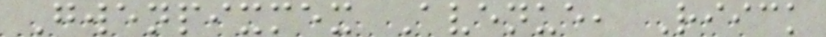Gwenpixmex Avenue, Riick
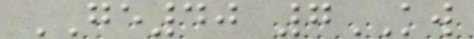GE40 7KW
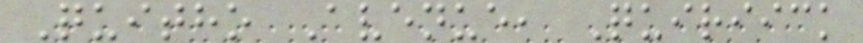Quitho Avenue, Quiriick
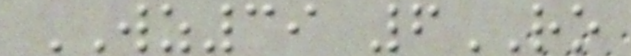WZ39 6RO
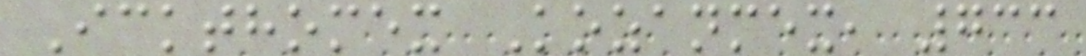Ickthomex Kozanmex, 733
